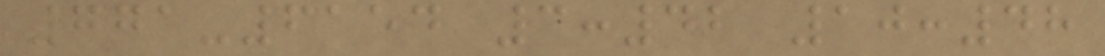771-6154 3:42 10:48
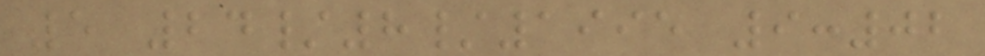5 24/8/1995 9:02
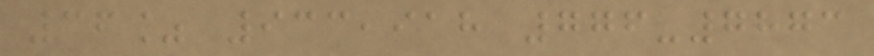36% 933,918 776-7873
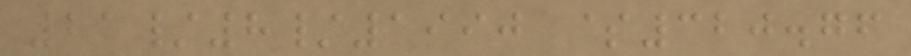21/8/1990 $320.76
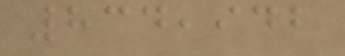834,942
